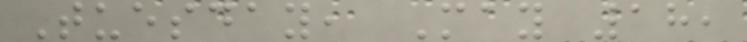Tuesday, May 18,
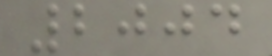2004
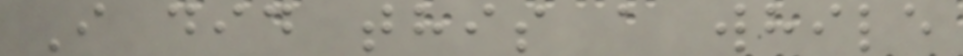I did this a while
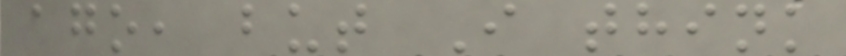ago, but I think
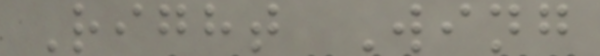Right Wing
